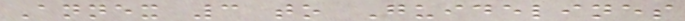Annex 3 to Guidelines
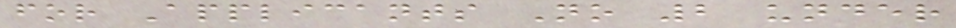for Applicants No 2 under
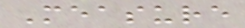Measure
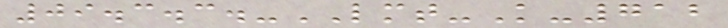09.3.3.-LMT-K-712
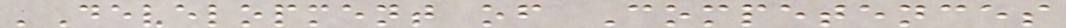'Development of Competences
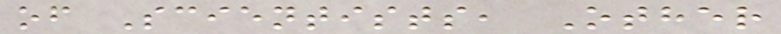of Scientists, Other
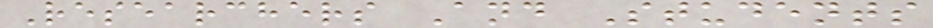Researchers And Students
